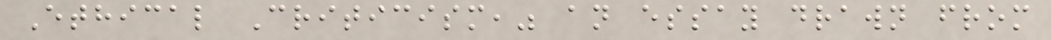Ethical Criticism," an essay drawn from
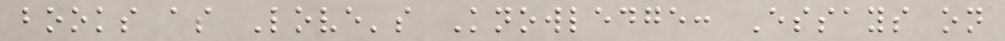books as Love's Knowledge: Essays on
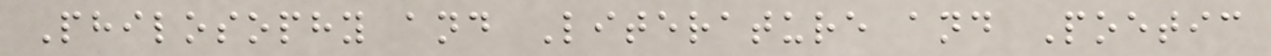Philosophy and Literature and Poetic
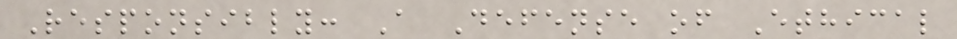Responsibly: A Defense of Ethical
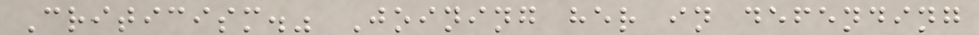Criticism." Joining her in defending
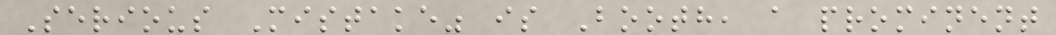Serious Mistake" is Booth, a prominent
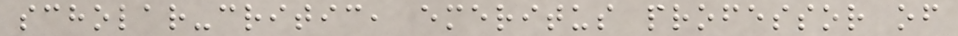scholar-critic, emeritus professor of
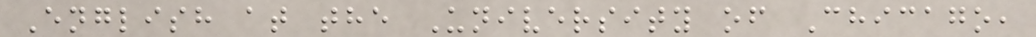English at the University of Chicago,
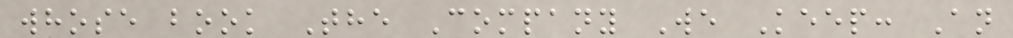whose book The Company We Keep: An
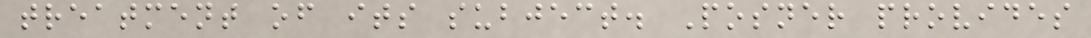treatment of its subject. Posner provides
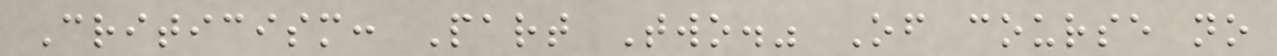Criticism: Part Two." Of course no
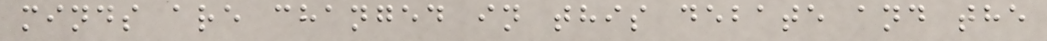minds are changed in this debate and the
